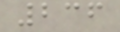236
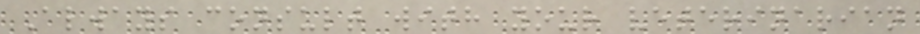Always consult with your veterinarian
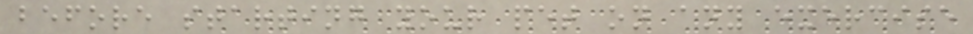before starting your pet on any exercise
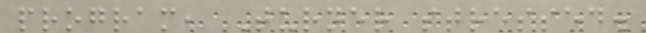program, Turner stressed.
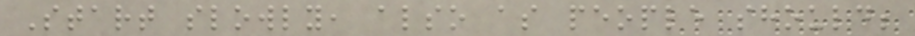Start slowly, also as people should;
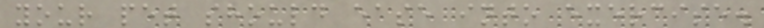your pet should ease into exercise.
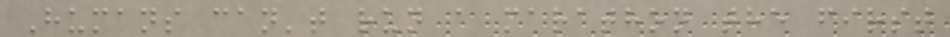Humans can't run a marathon the first
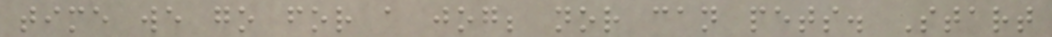time we go for a jog; nor can pets. Start
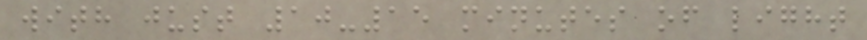with just 10-15 minutes of light
